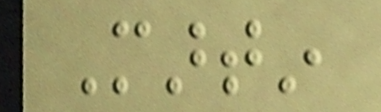Martin
